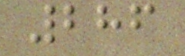286
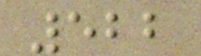522
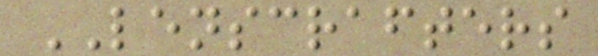LENSCRAFTERS
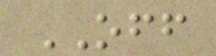OFF
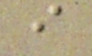i
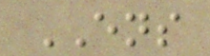ENS
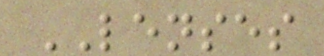LENSES
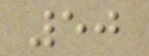50
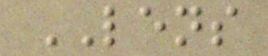LENS
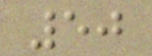50
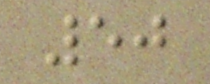50
